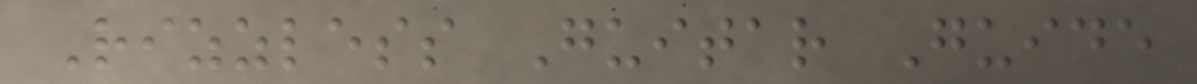Rizzless Guitar Guide
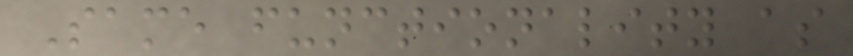Same functionality as
